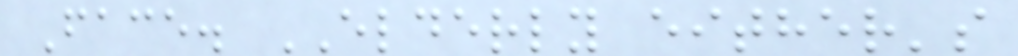Face. ELDERLY either's
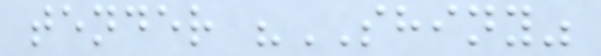tender "SHINY"
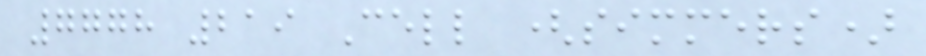7778 219 Cell (simmers)
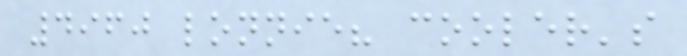4960 lonnie? cooler's
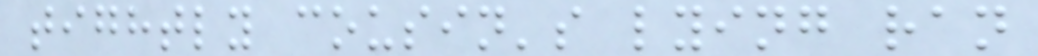tightly cousin's lying ran
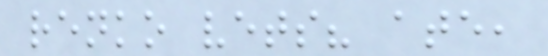renko vets? ate,
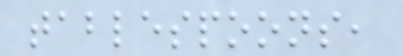tablespoons,
